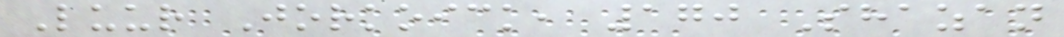Luur Jorkoick, 170 Shazan
